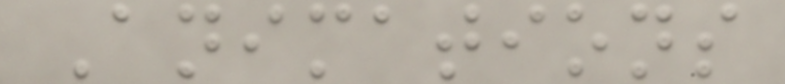Animations
